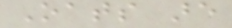Oats are
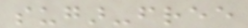sugar-free
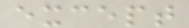except
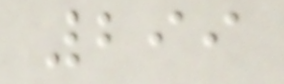299
